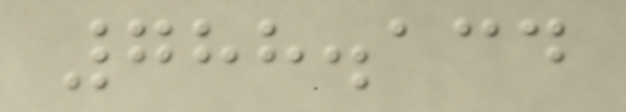788.134
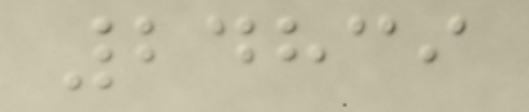24839
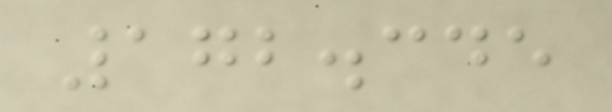172.345
